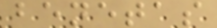benetas
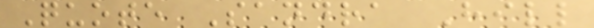Quote Sandra Hill
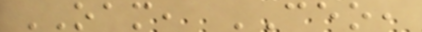OAM, CEO,
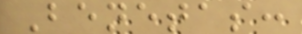Benetas:
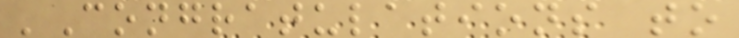'Congratulations to
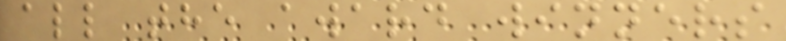all the award winners
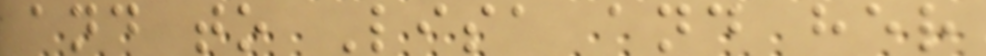and to Lisa and her
